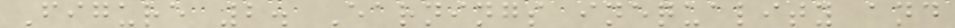Figure 2. Earnings inequality and
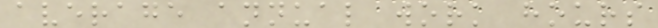average annual work hours
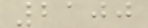2100
